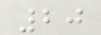20
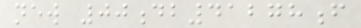new 00db41278f
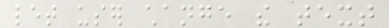let user change the text
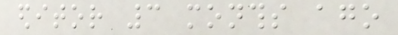editor 3 months ago
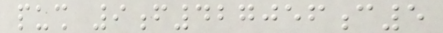push 9f427056c5
